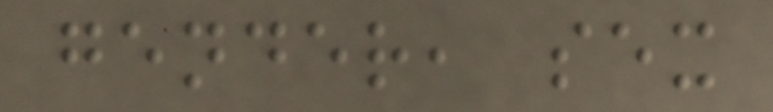gender, sex
